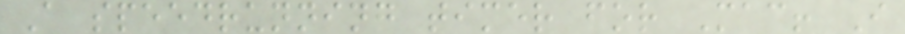A speedrunning timer for Mac! I
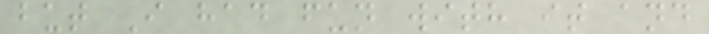but I had fun with it and
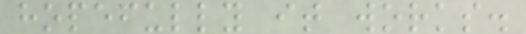hopefully it works.
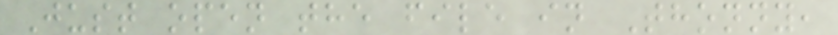Just open the file in Thonny,
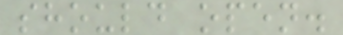should open.
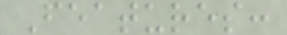Features:
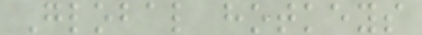Global hotkeys
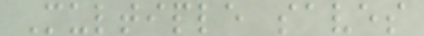Multiple saves
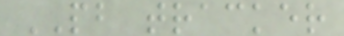PB tracker
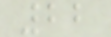22
